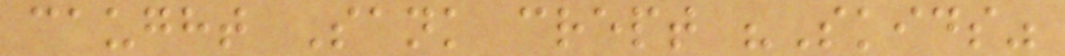caught Sank crept "Skids"
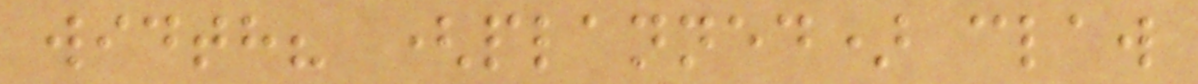width? (planned) claw
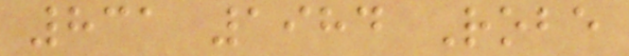831 1984 Robe
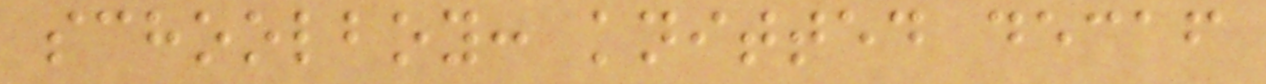schoolboy: knitted decaf
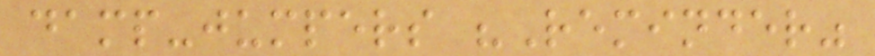damp-jumpers "Reminder"
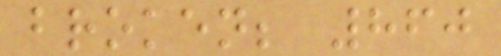broken; 860
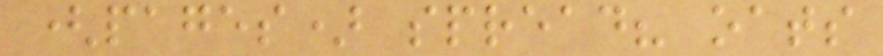(pages) spread? oats
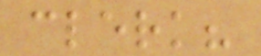clerk?
